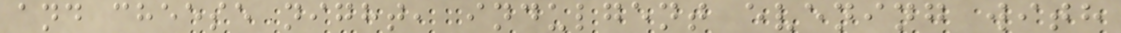and cheese night, indulgent evening with
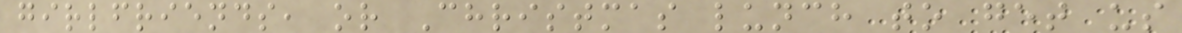girlfriends, or Christmas lunch to get us
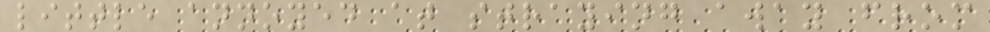little annoyed at straying away from
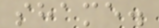shame.
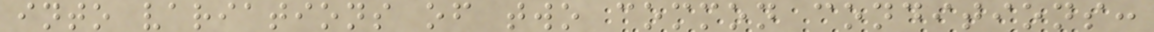into variations of two common conditions:
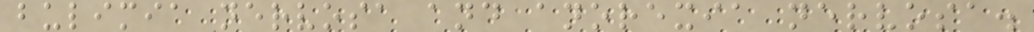bulimia nervosa and anorexia nervosa.
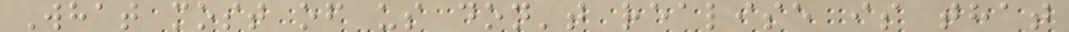What most of us don't realise is that
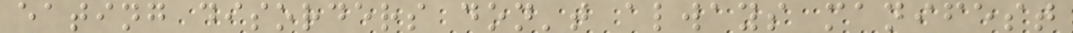eating disorders don't always manifest
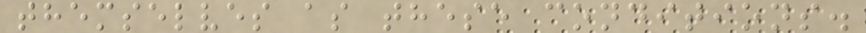themselves as these conditions.
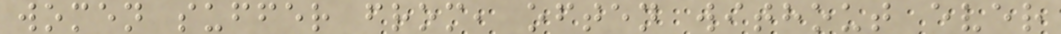women suffer from, often without ever
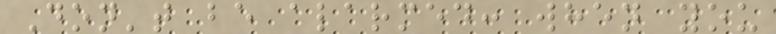Don't be alarmed: when you
